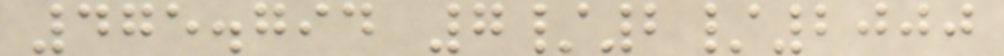475.794 7/2/2000
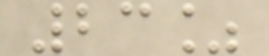23%
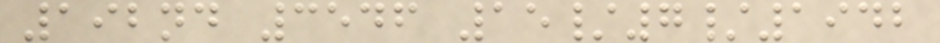192nd 3546 15/7/1942
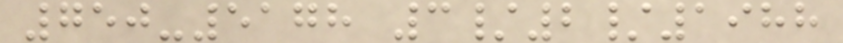750-5178 3/2/1988
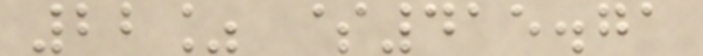22% $415.71
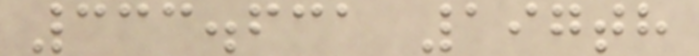333.631 197th
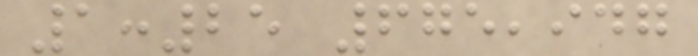1:25 675,947
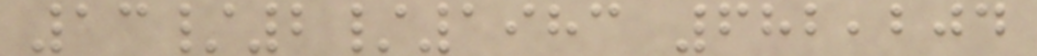13/2/1983 682,204
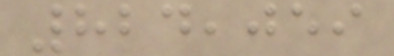824,059
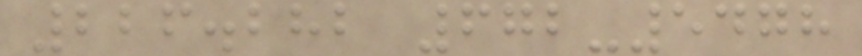226.282 672-5478
